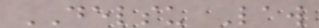DELSU Law
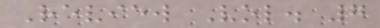Review Vol. 7
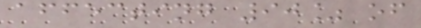affecting 90% of
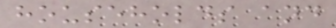households and
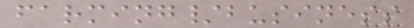farming/business
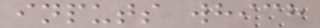inputs which
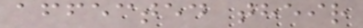affected their
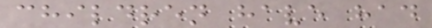children have had
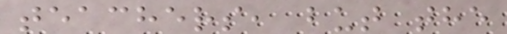teachers, but the
